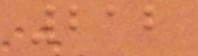212
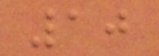10
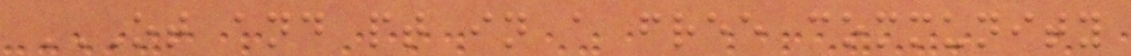OT AND PT IN A FREE COMMUNITY
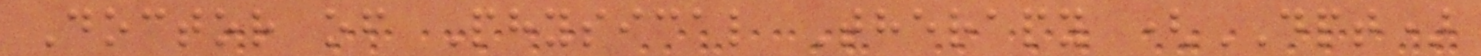Doctor of Physical Therapy (DPT)
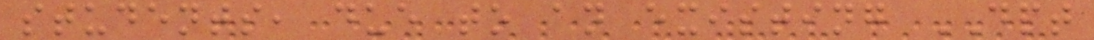students, due to an existing DPT
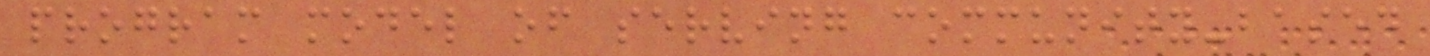program model of serving community-based
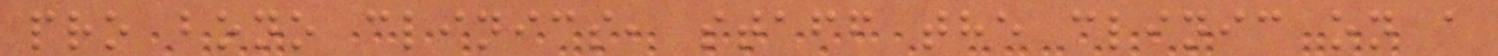pro bono clinics, staff the clinic on a
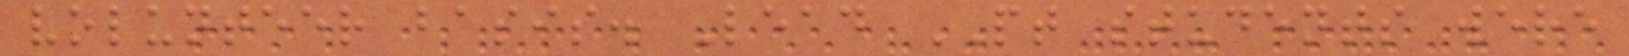volunteer basis. Lead PT students were
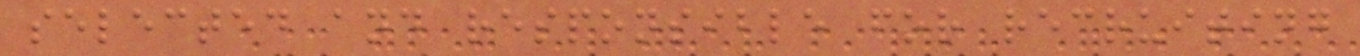selected and responsible for recruiting
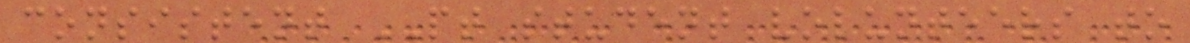consistent PT student volunteers to
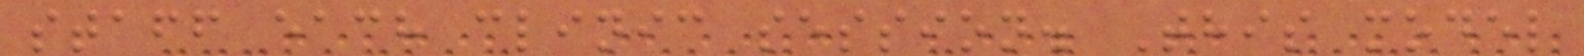staff each clinic session. This model
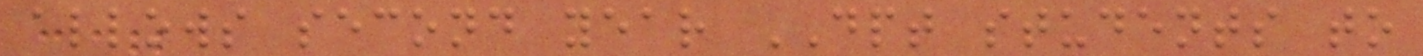allows second year DPT students to
